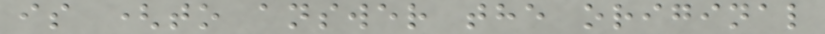is (to answer the original
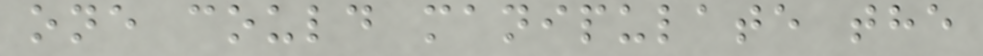one could manipulate the
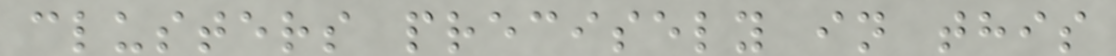clusters precisely in this
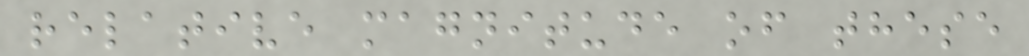relative magnitude of these
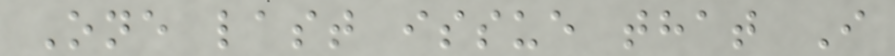One last issue that I
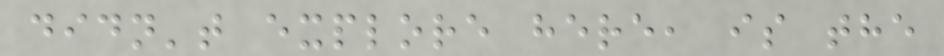didn't explore here, is the
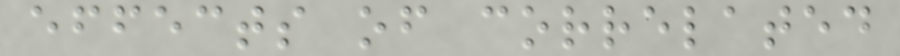effects of correlated
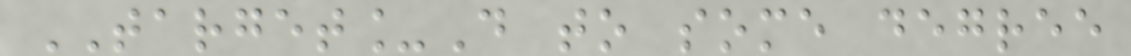TARGET_D to some degree
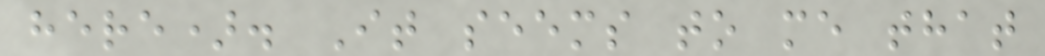here). It seems to me that
